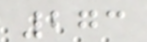273
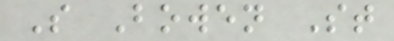S Bowen St
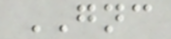GNC
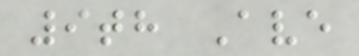9th Ave
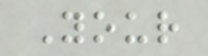Your
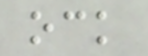ock
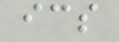ics
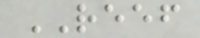REEF
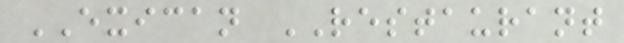EXICAN RESTAURANT
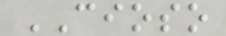CIOSO
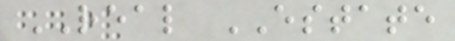REAL ESTATE
